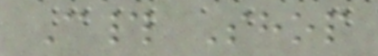C# Shop
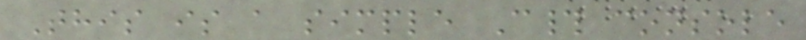This is a simple C# console
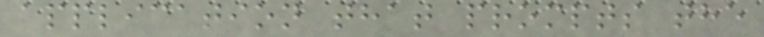application that prompts the
